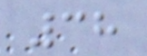38
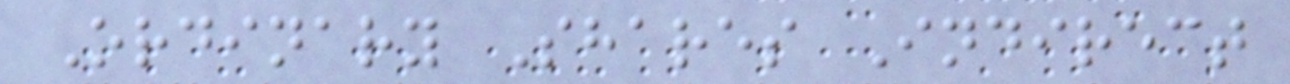Ordinary Shares Indirect
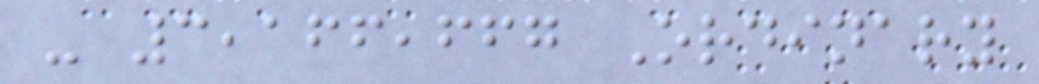- 3,166,667 Ordinary
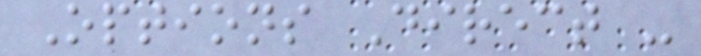Options Direct -
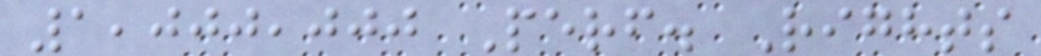1,000,000 Perf. Rights
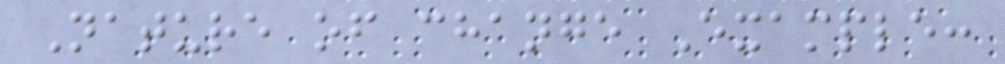Nature of change Example:
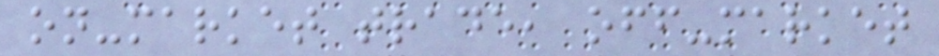on-market trade, off-market
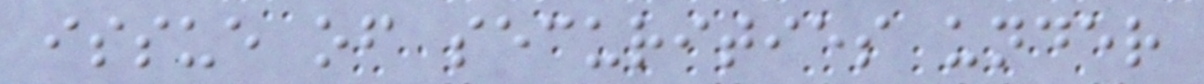issue of securities under
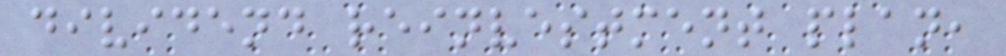dividend reinvestment plan,
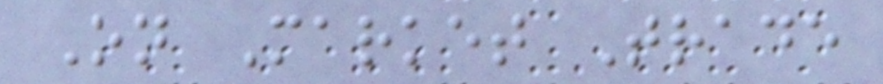On Market Trade
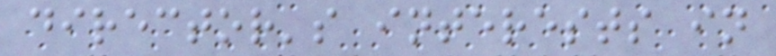director's interests in
